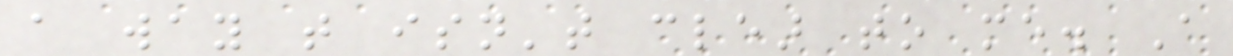a way that isn't clear to me. A
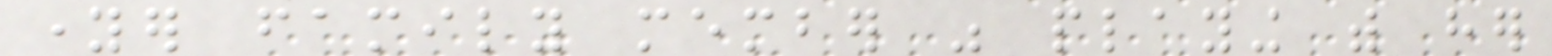younger family member was playing with her
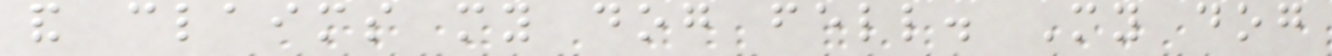and claims my dog fell. My dog
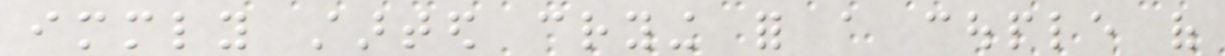immediately started crying for a couple of
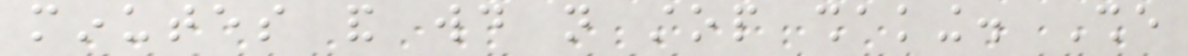minutes and would not stop shaking. She
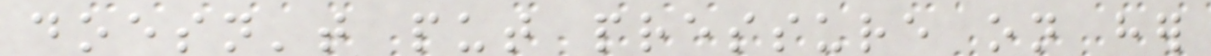doesn't put pressure on her
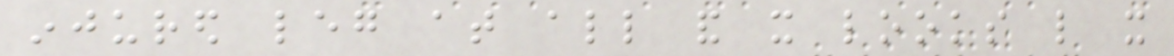injured leg at all and it looks like it
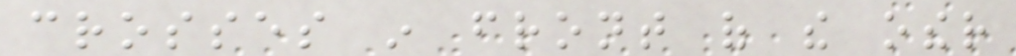crosses in front of the other
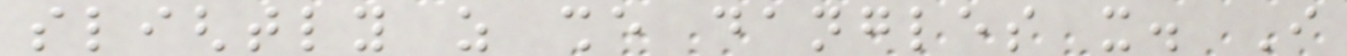slightly as she dangles it. I
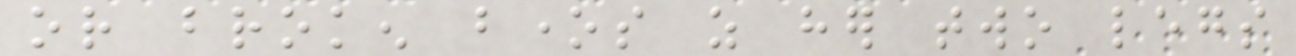or broken bones as her two legs
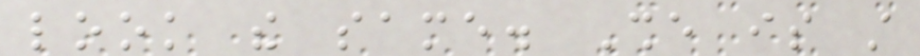look the same. She is still
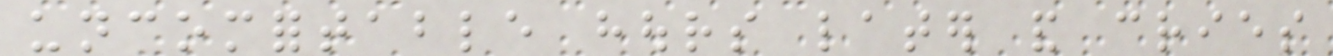uncomfortable hours later and cries
